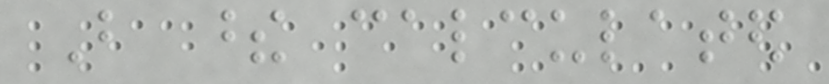But these calculated
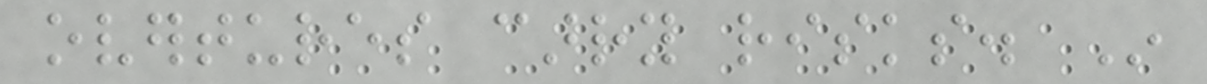overtures carry risks. In
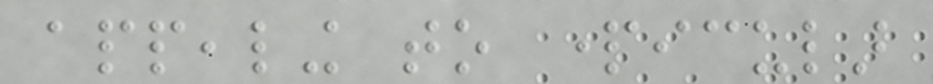appealing to particular
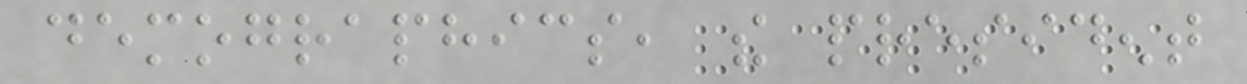demographics, the president
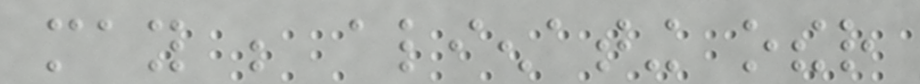may be alienating other
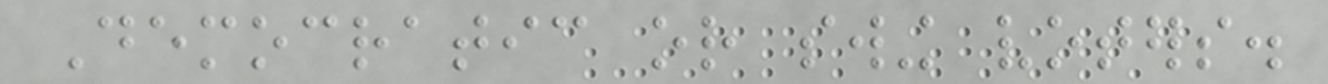Democratic or swing voters.
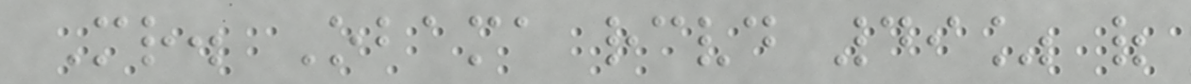Mr. Obama received 49% of
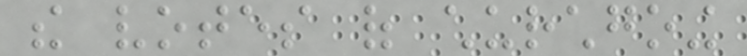the votes of churchgoing
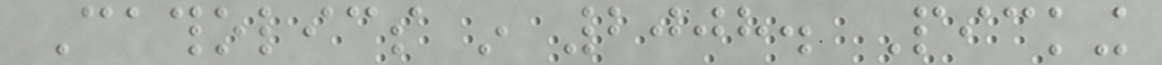Catholics in 2008. Picking
